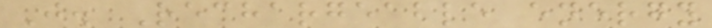J. Rechargeable energy
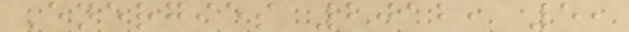Energies 2012, 5,
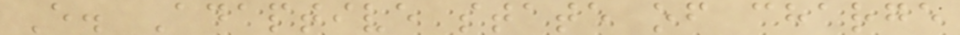E. Adaptive state of charge
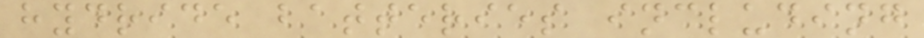hydride batteries including
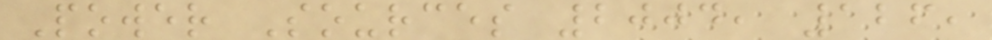Power Sources 2004, 126,
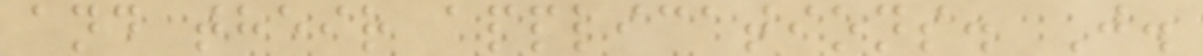and their applications. J.
